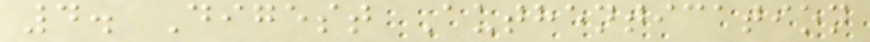4. Digest Authentication
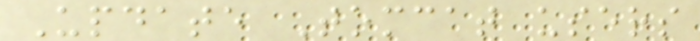Update Tomcat users
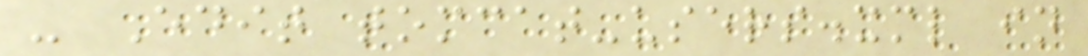- Edit tomcat-users.xml in
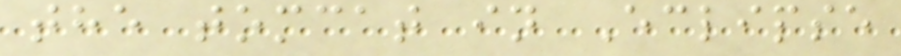the tomcat in Eclipse
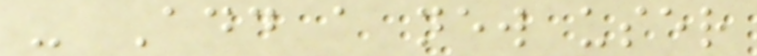- Add a new user
